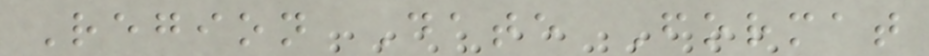Region Date Format
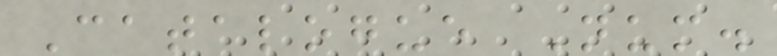Catalogue Num.
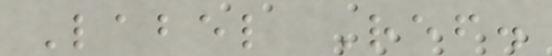Label Ref.
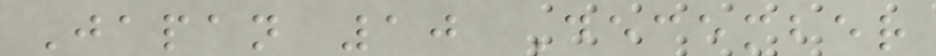Japan 10 December
